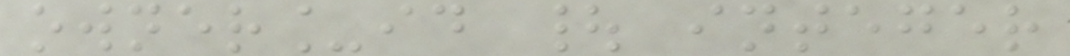owner_id | integer
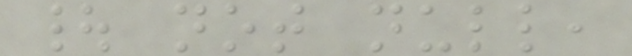| not null,
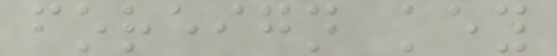foreign key
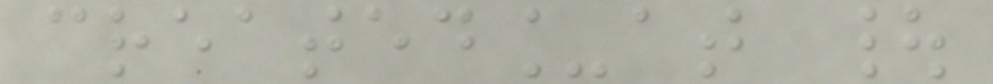created_at |
